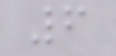6
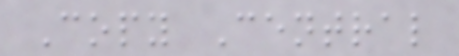Copy Central
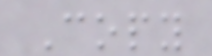Copy
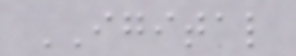IGITAL
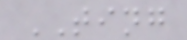TING
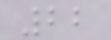22
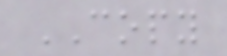COPY
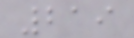219
